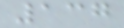137
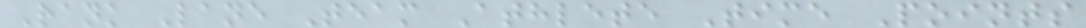Rank Lane Team Athlete Time Points
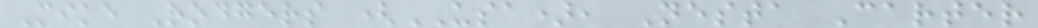Mike Rodgers (USA), Nesta Carter
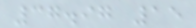37.97 15
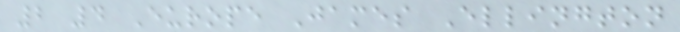2 4 Europe James Ellington
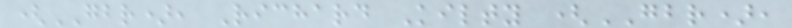(GBR), Richard Kilty (GBR),
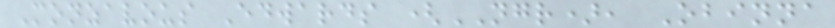Monzavous Edwards (NGR), Obinna
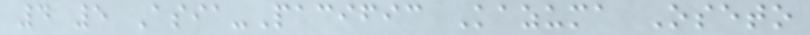4 5 Asia-Pacific Kazuma Oseto
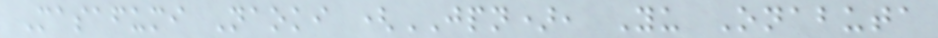Masafumi Naoki (JPN), Yu Onabuta
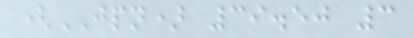(JPN) 39.50 3
